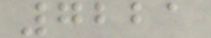7221
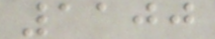1100
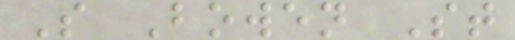S Bowen St
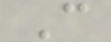C
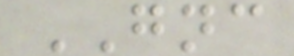GNC
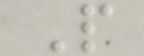P
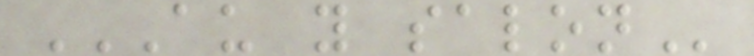AU Y SALON
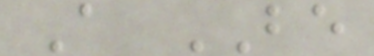A BE
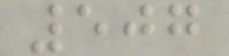507
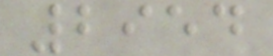2954
